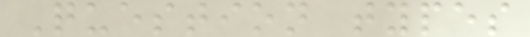Question types
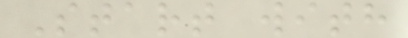Start with
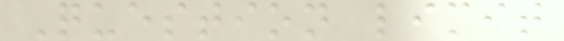Question limit
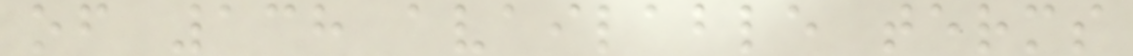of 138 available terms
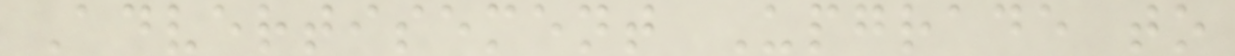Advertisement Upgrade to
